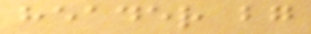header bg
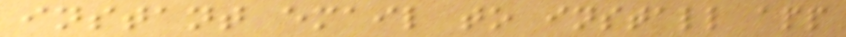instant email to install app
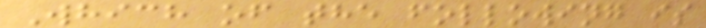Which of the following is
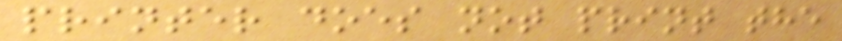printer does not print the
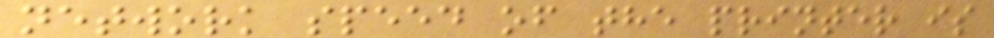network speed of the printer is
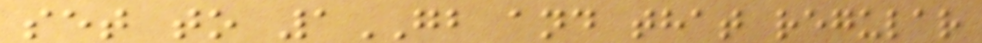set to 1GB and that regular
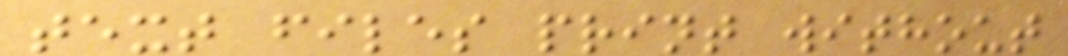text files print without
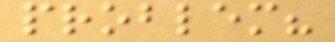problem?
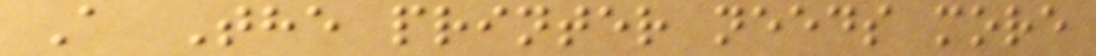A The printer needs more
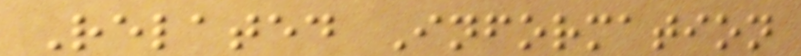Related Information
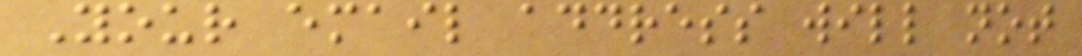Your email address will not
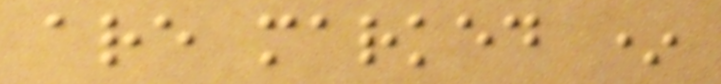are marked *
